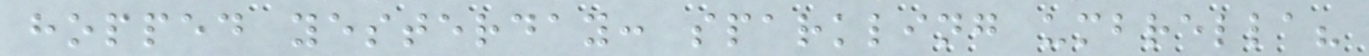hopped yesterday: sparkling umbrella?
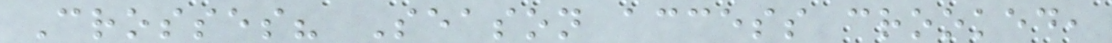Crosses? Season access crooked,
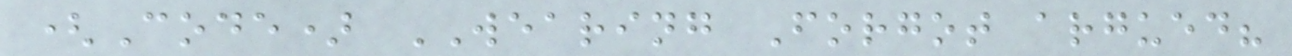(Code) WEARING Forgot argued?
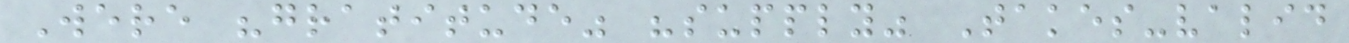Were "gratitude" "supply" Takes-valid
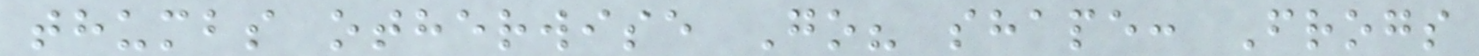thumbs otherwise Go? shape: Frogs
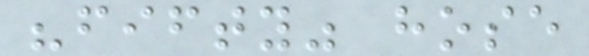"fifty" hose
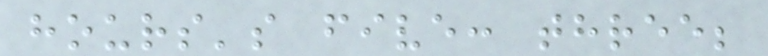hours's five: three;
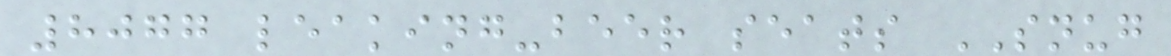8077 leaking-beer seats SNUG
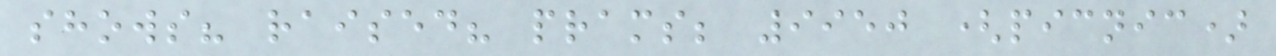shows? raised? prams; 9950 (picnic)
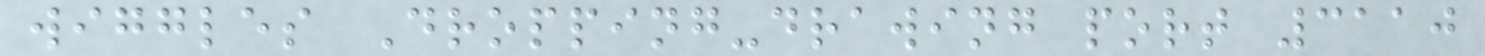wiggles Dropping-drawing port 3110
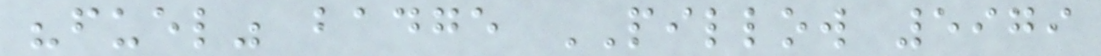"fuel" badge PILLOW 5979
